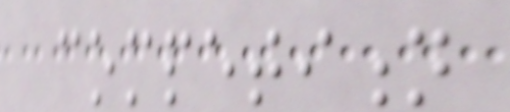competition
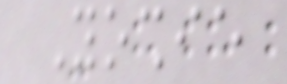Yoshie
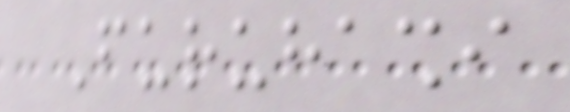Furuhashi
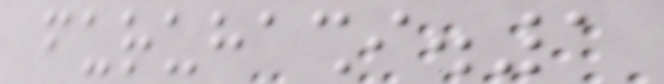furuhashi.1
